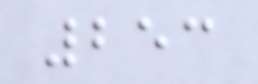253
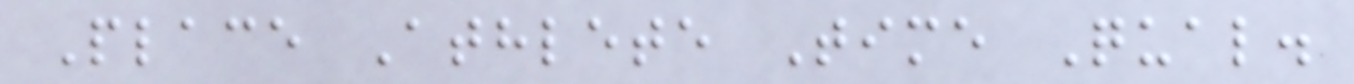Place Athlete Time Qual.
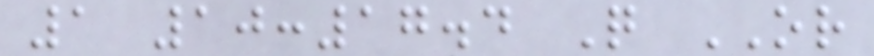1 10:17.4 Q OR
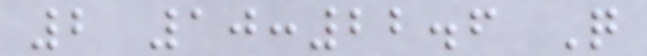2 10:22.6 Q
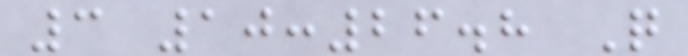3 10:26.8 Q
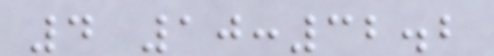4 10:32.2
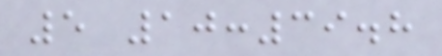5 10:39.8
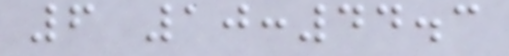6 10:44.3
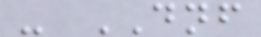- DNF
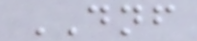DNF
